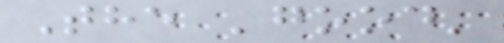The 'good'
